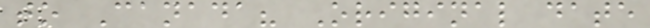to Canada? Original date
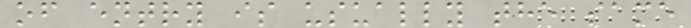of entry is usually the same
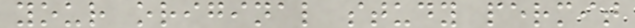your original study permit
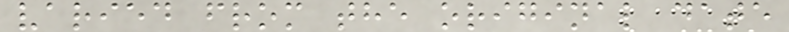varied from the original date
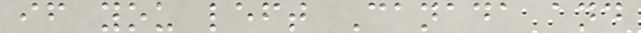if you left Canada and
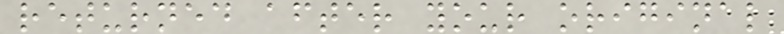returned after your original
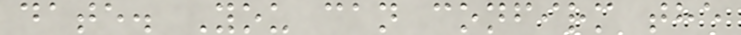date. You can confirm the
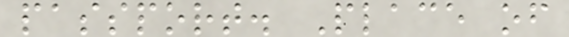passport. Place of
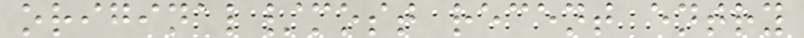original/most recent entry
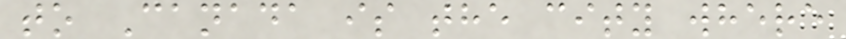to Canada is the city where
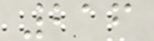216
